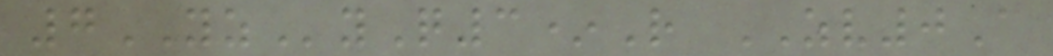7YZyQ3*R ZV0A
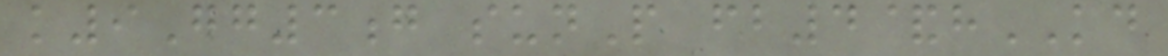k9Gg3g sunP fb4&hKD
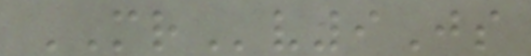MRv9Js
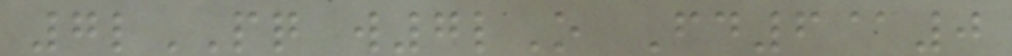7lPQ w7lO Fd6@0
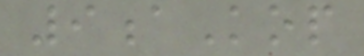9aKop
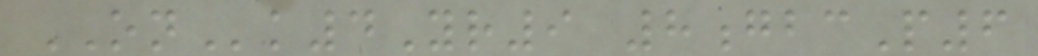ONk4Yr9 8gbcP6
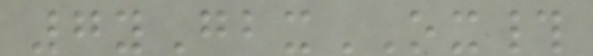7yGbxOX#
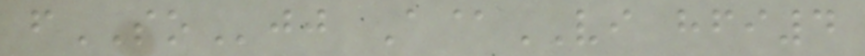fSOjj A@VI hfi4
